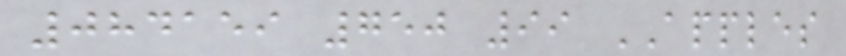084159 750 99 APPLES
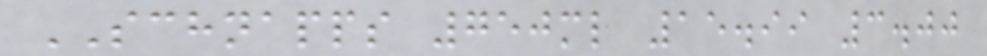SCHNAPPS 750ml 15.99 3.00
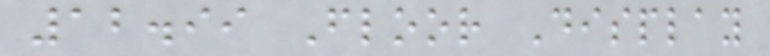12.99 Floor Display
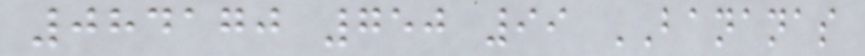084170 750 99 BANANAS
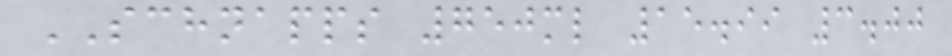SCHNAPPS 750ml 15.99 3.00
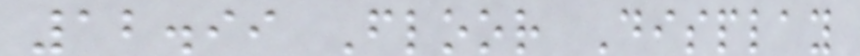12.99 Floor Display
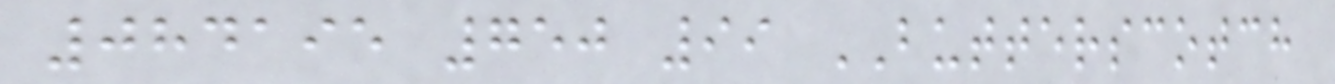084195 750 99 BUTTERSCOTCH
